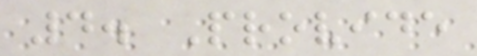4. Provide
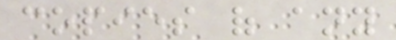copies of any
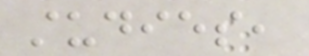studies,
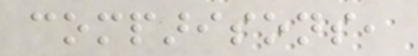comparisons,
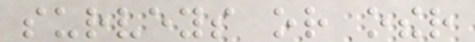surveys or other
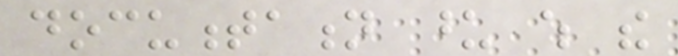documentation upon which the
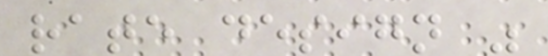rate design was
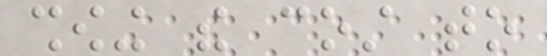showing the cost to
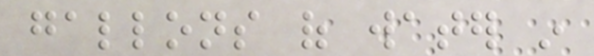gallons of water in
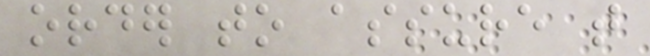order to assure that
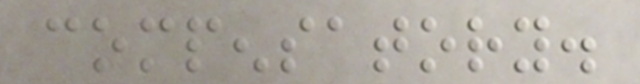compensatory.
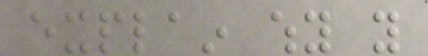explain why you
